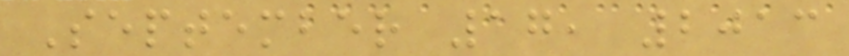September 17, 2013
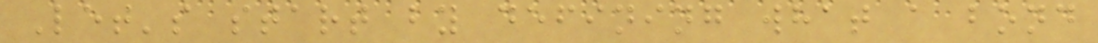Let's start by defining what a bond
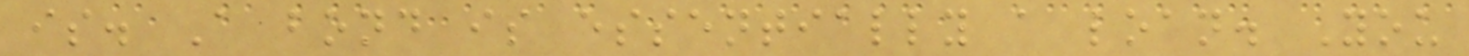is. A bond is essentially a loan. You
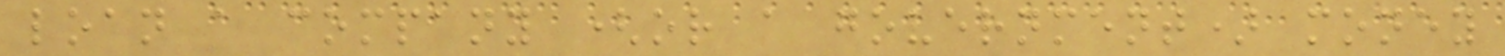loan a company (or a government) money
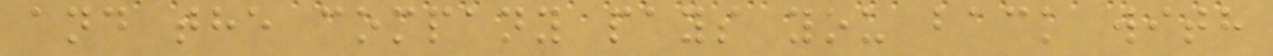and the company pays you back with
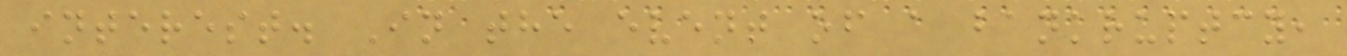interest. In the event of a bankruptcy,
